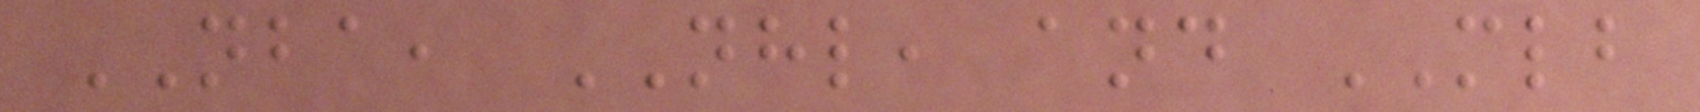NBA, NHL, and MLB
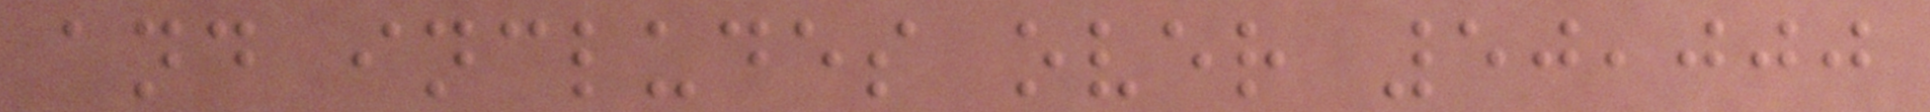and includes over 50,000
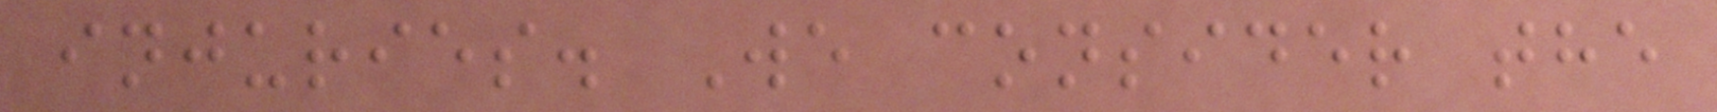injuries. We consider the
